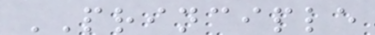PRINCIPLE
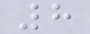8
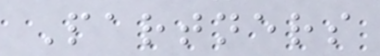Partners
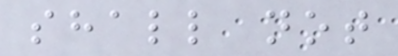shall not
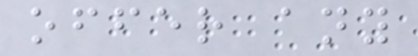offer any
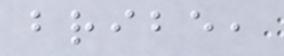bribe,
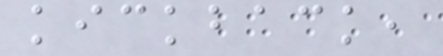kickback,
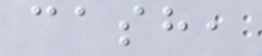cash,
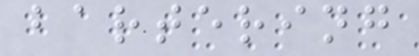bartering
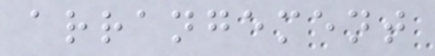arrangement
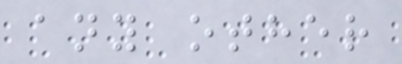any other
